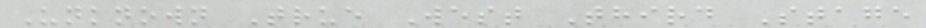Unknown True West Third Stage
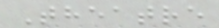Theatre
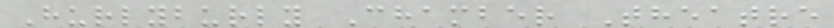Hurlyburly Chamber Theatre
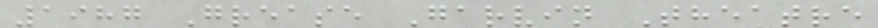1987 Grease Garvin Theatre
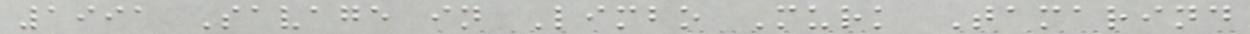1991 Savage in Limbo Murk Tamarind
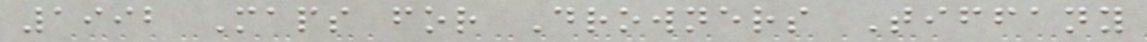1992 Maps for Drowners Tiffany
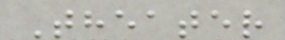Theater
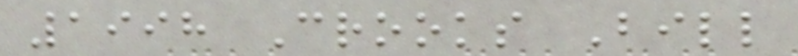1998 Crooks Bill
